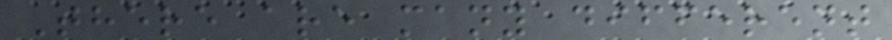There are many different
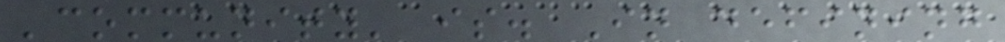'community' is. In defining
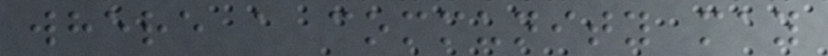where a community may
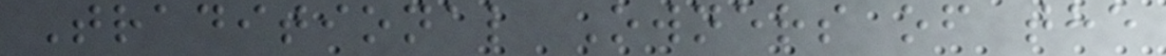Traditional Owners of the
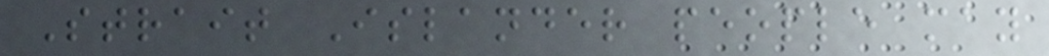Strait Islander people may
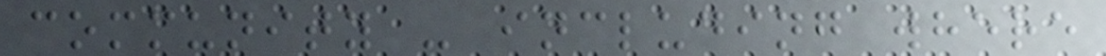community - including where
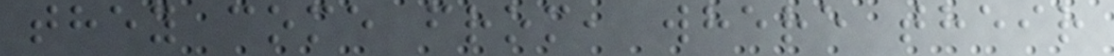they come from, where their
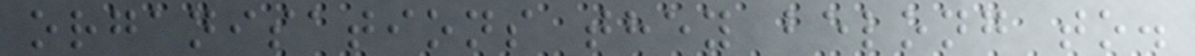organisations they belong to.
